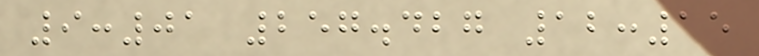9:01 257.427 12:15
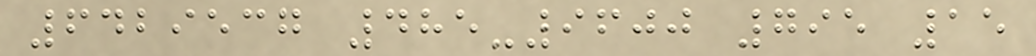6429537 485-9600 795 15
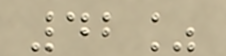42%
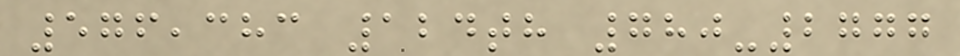576,383 124th 780-2777
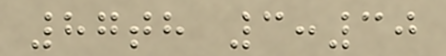87th 3:30
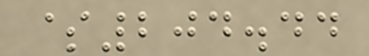$204.44
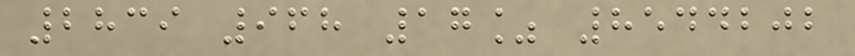2839 968 17% 8544202
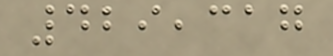429,317
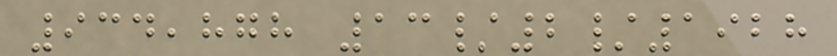934,878 13/2/1928
